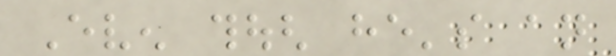Even though he's an
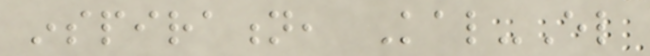inspiration, Kal-El
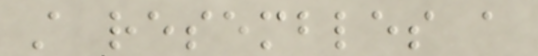still resembles a
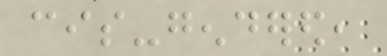cis-gendered,
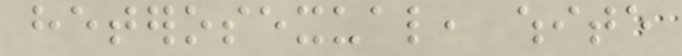heterosexual, white
